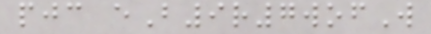pjc eB9r7wofW
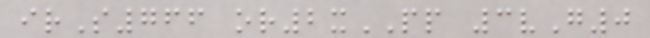irS766 or2xPP 3vG0
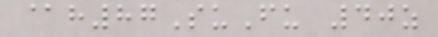@h87SuFu 40z
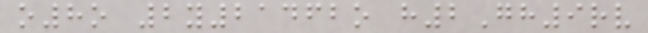o8o 2y21462o h2Gh9rv
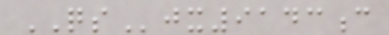QSjx9143c
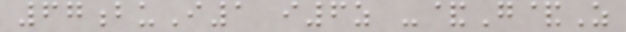67buI1 i6z -&G&Z
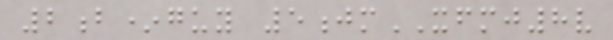2b*guy 5jmXFMJ8v
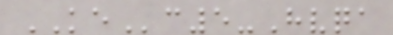KEc5-Hvqa
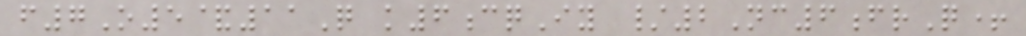f7O5&11Q k6cqIy /2Nc6frQ+
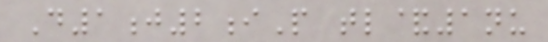D1j2iP tl&1nu
